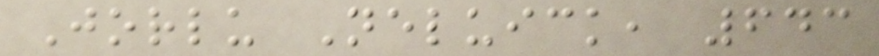Jorlu Neluick, 643
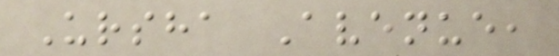Ursha Avenue,
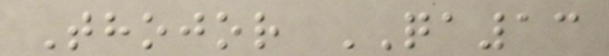Thojor QA13
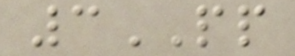3PP
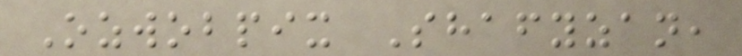Ozwobpix Shafyzan,
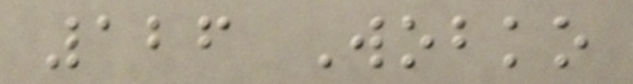126 Wobko
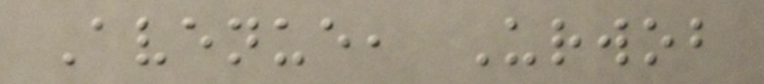Avenue, Urwob
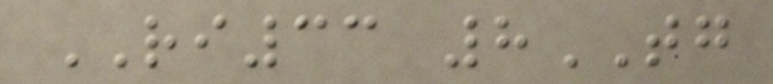RI33 8TG
